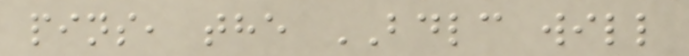pins, the BDLC will
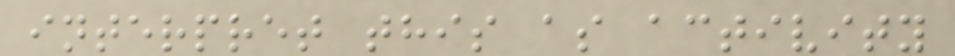interpret this as activity
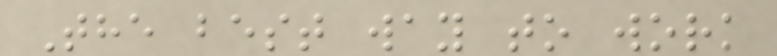The best way to work
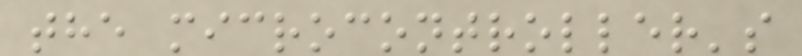the microcontroller's
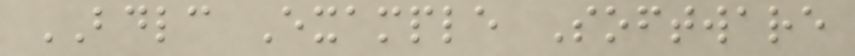BDLC Example Software
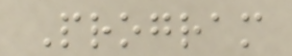Program
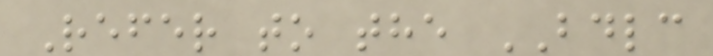Refer to the BDLC
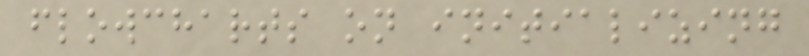flowcharts on initializing
